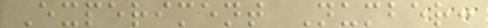Experiment Number:
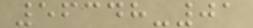56348-01
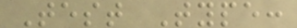Test Type:
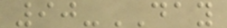90-DAY
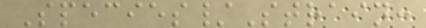Species/Strain:
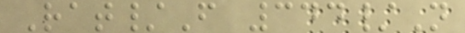Rat/F 344/N
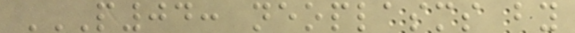P04: NEOPLASMS BY
